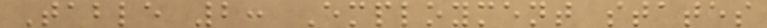Table 2: Employment states
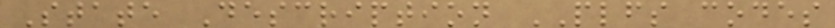State Description PLFS codes
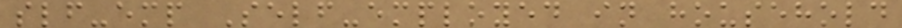slf-emp Self-employed in household
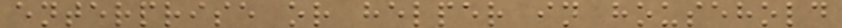enterprise or helper in household
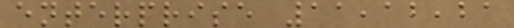enterprise 11,12,21
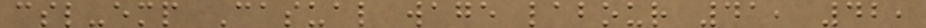csl-emp Casual wage labour 41, 42,
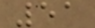51
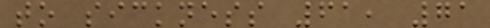to sickness 61, 71
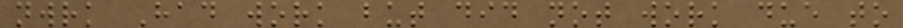nwrk Had work but did not work due to
